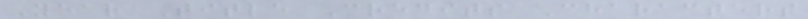Year Title Credits Characters
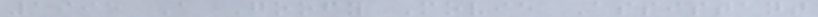1995 A Goofy Movie Assistant
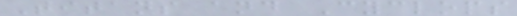Titans and Cyclops
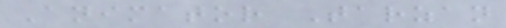Animator Tarzan
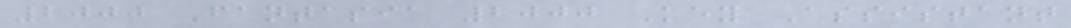2000 Fantasia 2000 Key Assistant
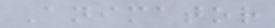Animator
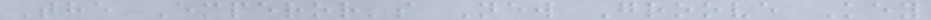The Emperor's New Groove Key
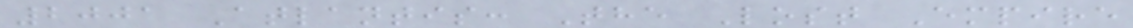2001 Atlantis: The Lost Empire
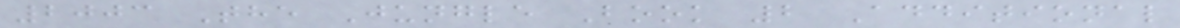2003 The Jungle Book 2 Additional
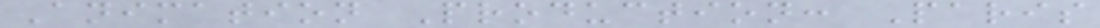Animation Production: Paris
